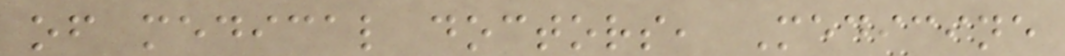of medical doctors, Medicine
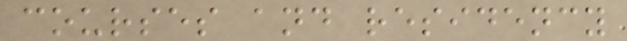courses and residency
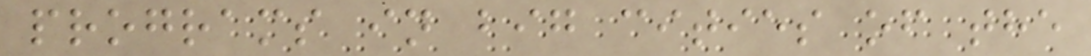programs in big cities of the
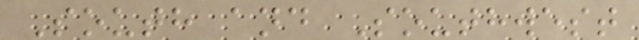South and Southwest
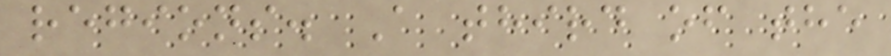regions. A third of the
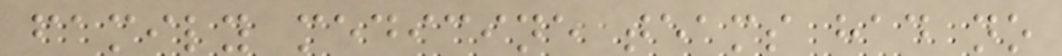family medicine teams had no
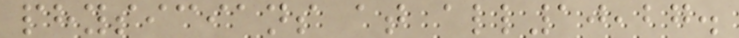physicians at all10,27.
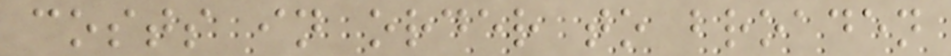costs in order to broaden
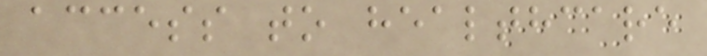access to healthcare
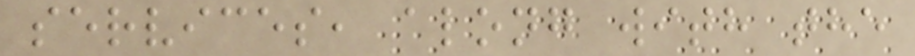services, along with the
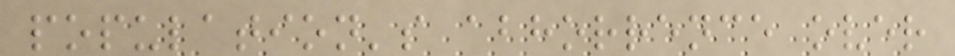population's abhorrence over
